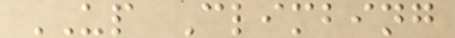UP Climbing
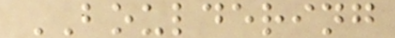BOULDERING
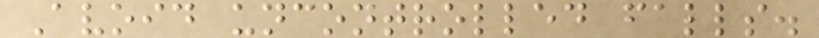Avoid uncontrolled falls.
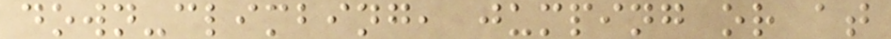down-climbing, jumping or at
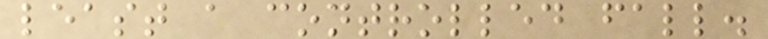least a controlled fall.
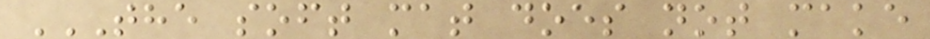THE SOFT MAT DOES NOT MAKE
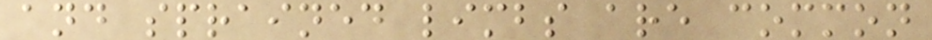and sprained limbs are common
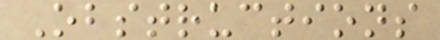Obstructions
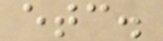etc.
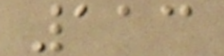113
